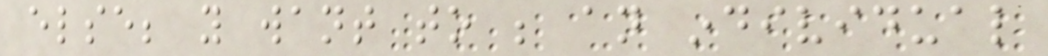else; you want to be an individual
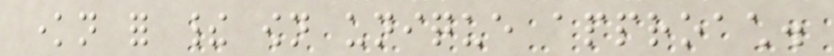known for their own unique approach.
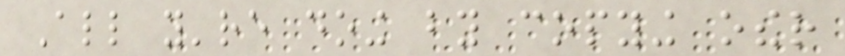All you're doing by copying other
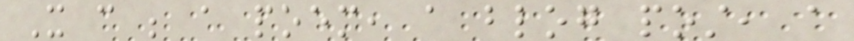It can be a poem, a blog post, a
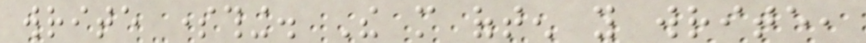write something. The more often you write,
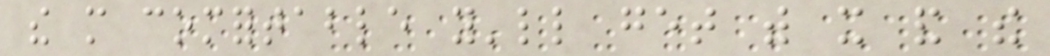the more comfortable you'll get with it and the
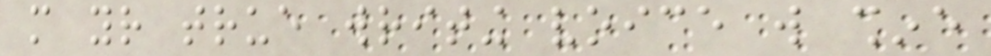more your true writing voice will shine
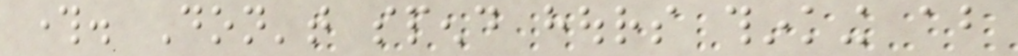through. Don't spend hours thinking about
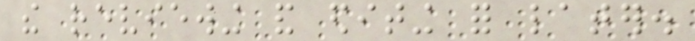the reviewing and editing for later.
